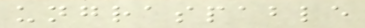ungraspable
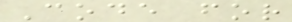Code for
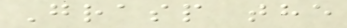Grasp the
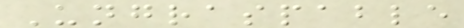Ungraspable
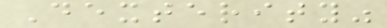Dexterity"
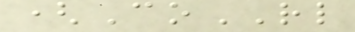(CoRL
